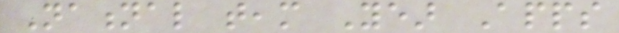National team Year Apps
